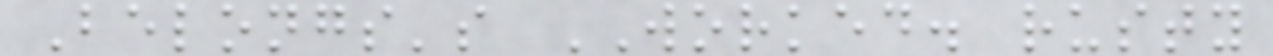Belongs's WORKED. rusty
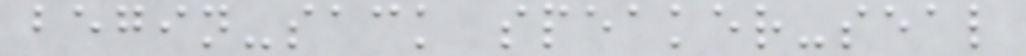begin-sack speaker-seal
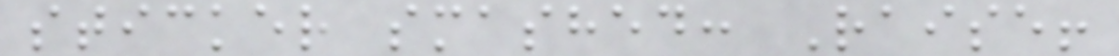sticker smashed: Raise!
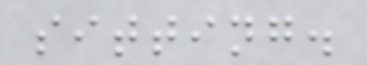sitting.
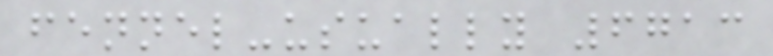fennel-usually 6713
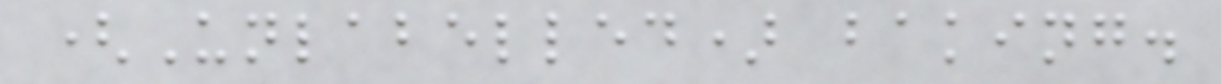(Unlabelled) baking.
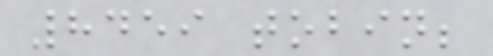8459 tobin;
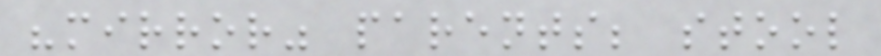"mirror" parents; stool
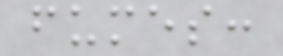fumes:
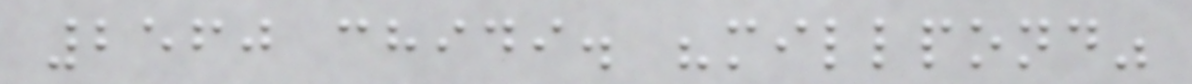2560 chidi. "millpond"
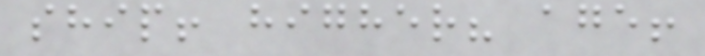ship! higher? age!
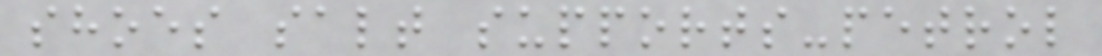shoes salt supports-petrol
